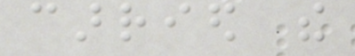carried the
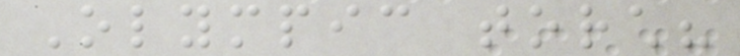Olympic torch?
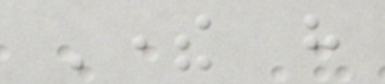There have
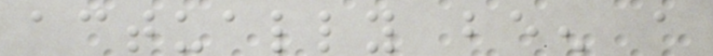actually been a
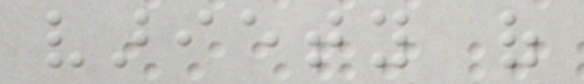variety of
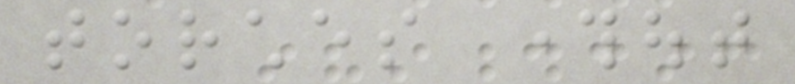torches throughout
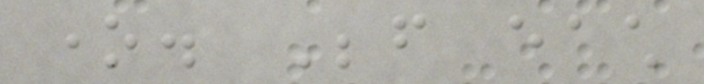one. Before each
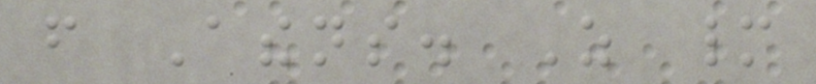from Athens. As many
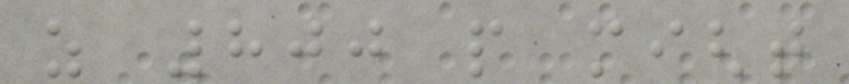as 800 people might
